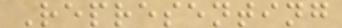Representing
